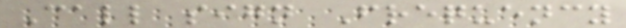Call sign Frequency
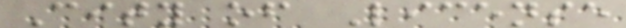City of License
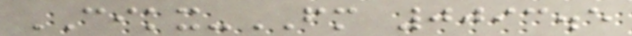CIKX-FM 0093.5
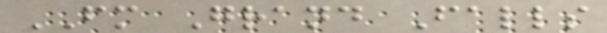FM Grand Falls
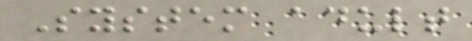System adult
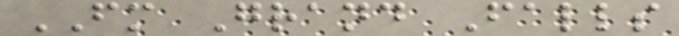FM Grand Falls
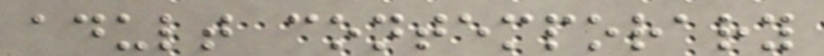adult contemporary
